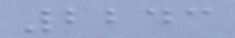2243
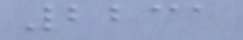2231
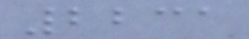2231
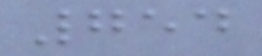754
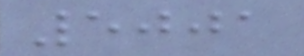5001
